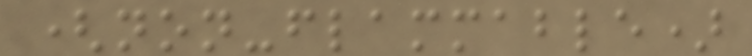(non-flammable)
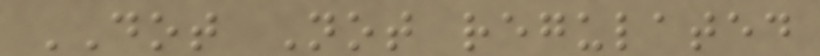DOT Not regulated
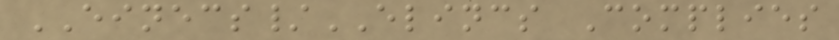EINECS/ELINCS Complies
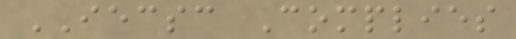IECSC Complies
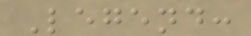Legend:
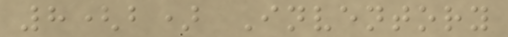8(b) Inventory
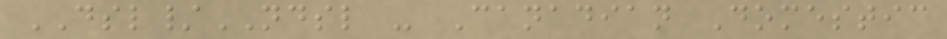DSL/NDSL - Canadian Domestic
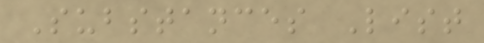Substances List
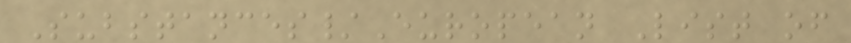Substances/European List of
